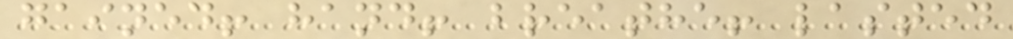gained! hand! breathe! lasted
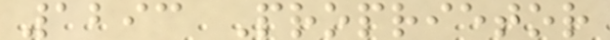1293 Proprietor
